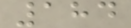184
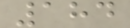184
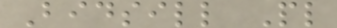Bidsill Pl
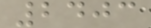2403
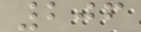206
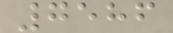7586
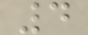4
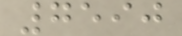7590
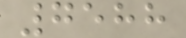7588
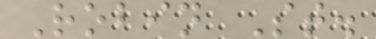Robin St.
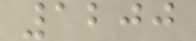1200
